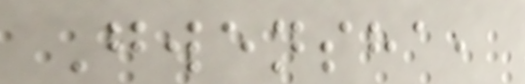Gwensha,
